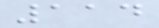114
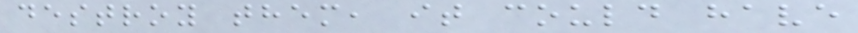destroy them, it could have
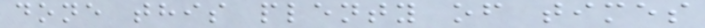done this plenty of times
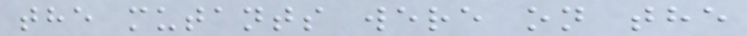the mutants were on the
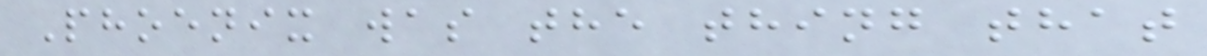Phoenix was the thing that
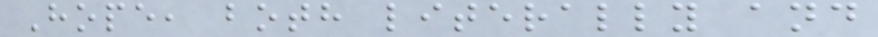Hope, both literally and
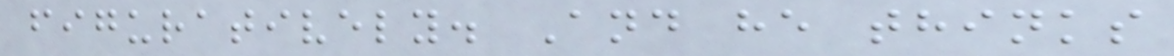figuratively. And he thinks
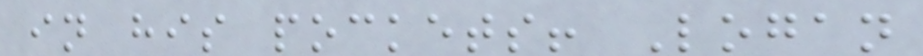in his pockets! Logan
